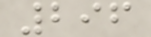296
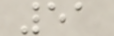51
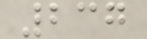237
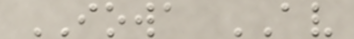IOWA AV
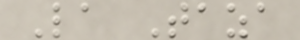La Taza
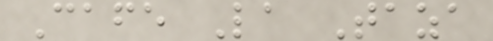Cafe La Taza
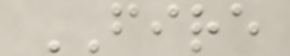FIRE
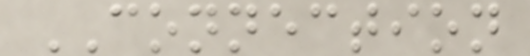CONNECTION
